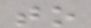to
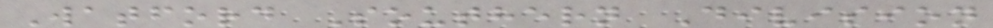Watford Southern Division
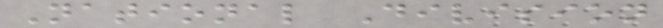National Division
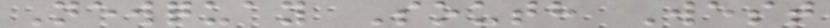Newquay South West
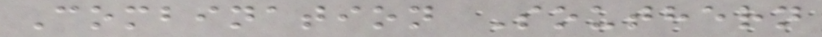Combination Southern
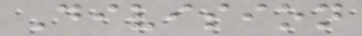Division
